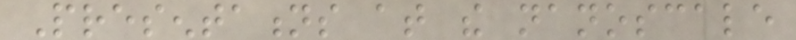Presentations at the nanoscale
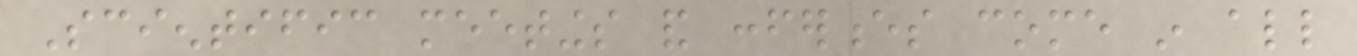Scientific meetings and conferences come in all
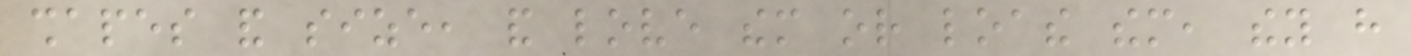shapes and size, and love them or loathe them, they have
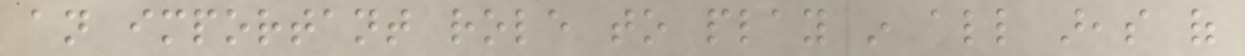an important role to play in all areas of
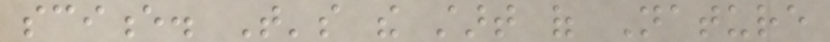science. That's the start of Nature
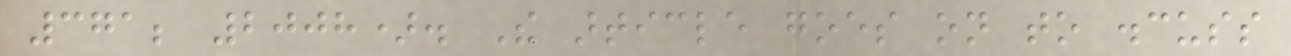371; 2008). The article goes on to discuss
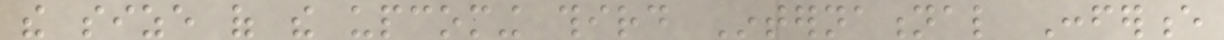the size of the upcoming third International Conference
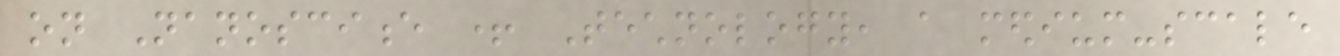on Nanoscience + Technology, a medium-scale
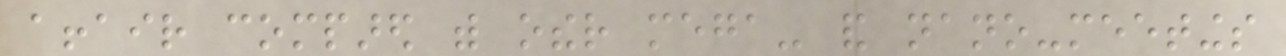affair compared with other mega- and nano-meetings
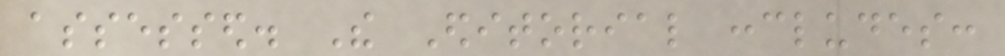assessed. The Editorial concludes:
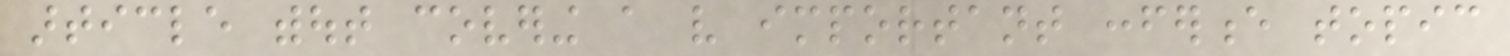article without covering a very important conference topic
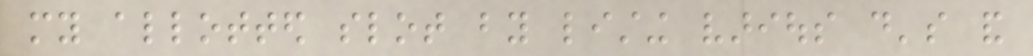my allotted slot by listing various do's and
